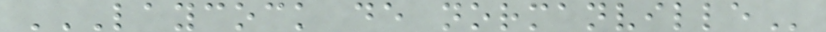LAYCOCK DE NORMANVILLE
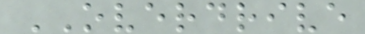OVERDRIVE
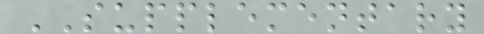SUPPLEMENTARY
